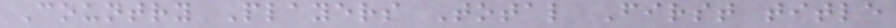Country Players Total First title
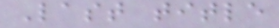Last title
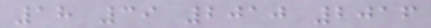18 39 2010 2016
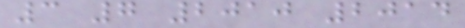3 7 2010 2014
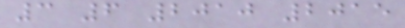3 6 2010 2015
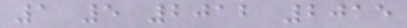1 5 2012 2015
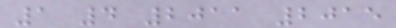1 4 2011 2015
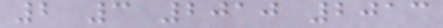2 3 2010 2013
